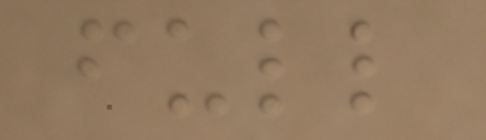full
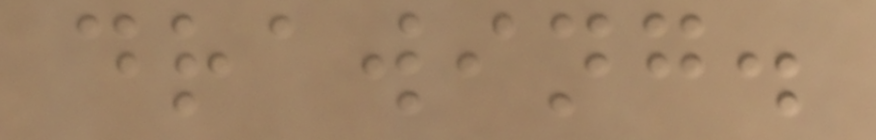drawing.
